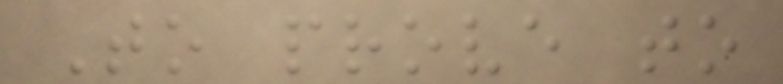To prove to
